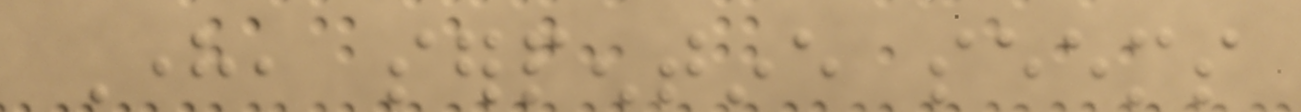Here, serpentine seems
